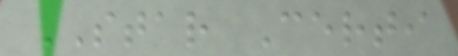STAR Certi
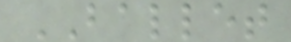BALLET
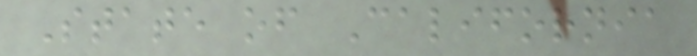State of California
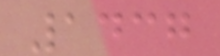1437
